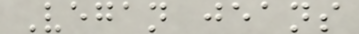Vegan jeans
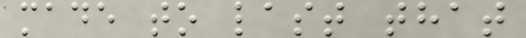made to last that
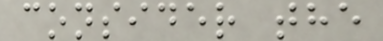consider the
